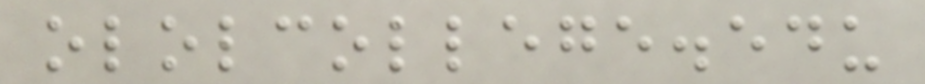ololcollege.edu
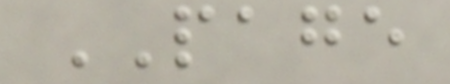PAGE
